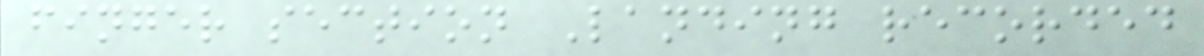finger section Landing recorded
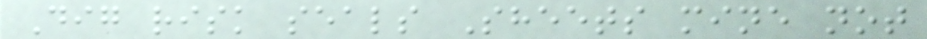Dig risk seals Sheets mine not
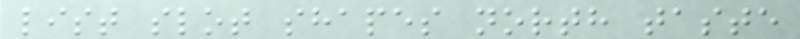list slot shapes north taste
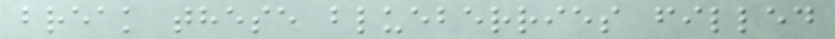break these blueberries filled
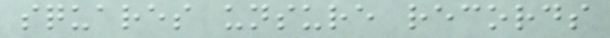squares unsure records
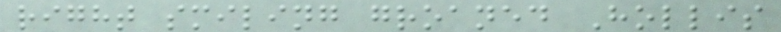right smiling groaned Hollis
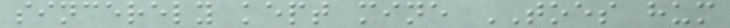sincerely kept mine TOES hum
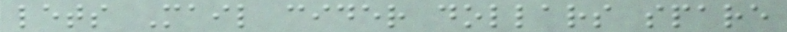lets Mail cider dollars spare
